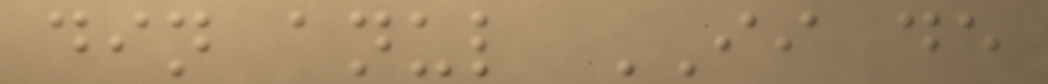din anul II de
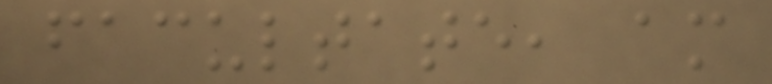facultate, am
